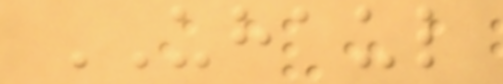UHAUL
